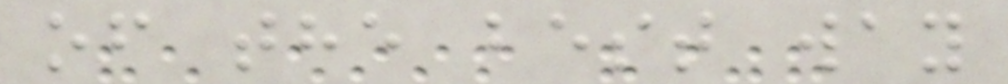of the best way
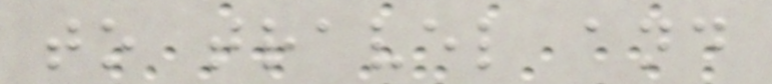to travel and
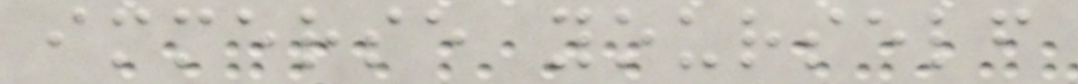immerse yourself
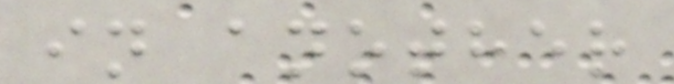in another
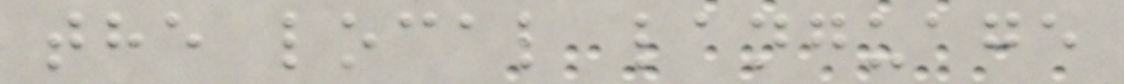the local language
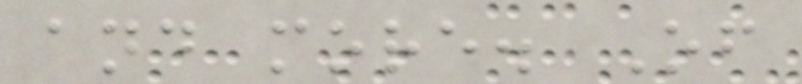and more. Of
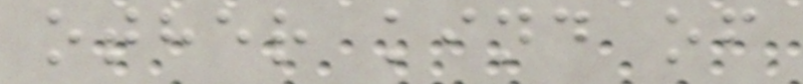other kind of
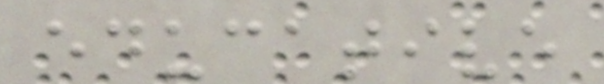educative
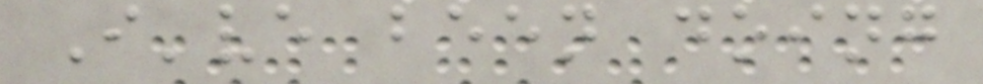I've been doing
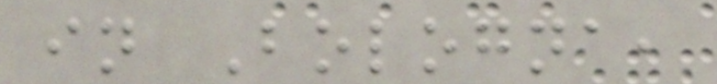in Bologna,
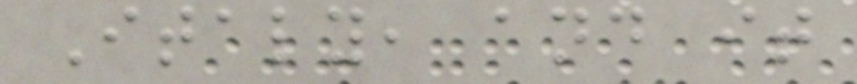Italy, and it
